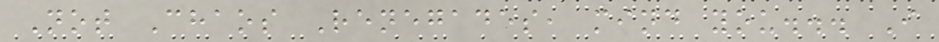Not Chaos Renegades, mind you... I
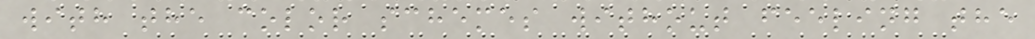with the color schemes without feeling the
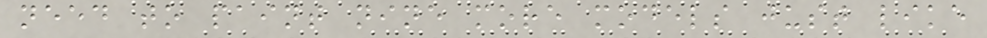need to paint nine more models just like
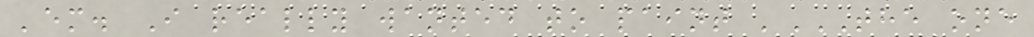'em. I really wanted to paint 'THE ONE
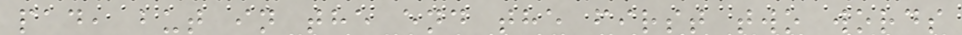pad, but in the end the first two words
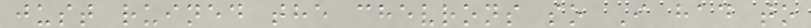just ruined the chevrons so I had to
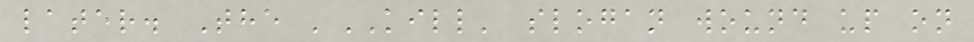later. The 'KILL' slogan wound up on
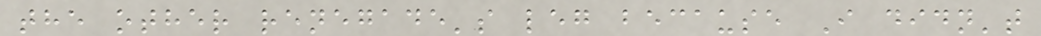the other renegade's leg because I didn't
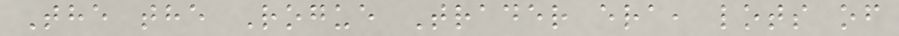The the Rogue Trader era, lots of
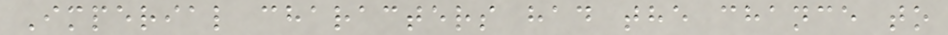Imperial characters had the chance to
